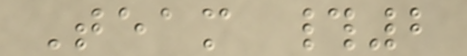Team #2
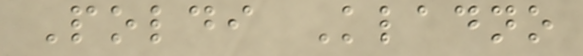Poldi Kladno
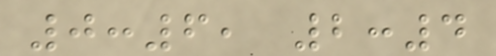0:6, 2:4
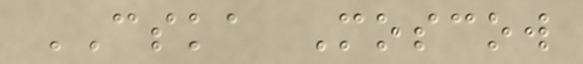CSKA Moscow
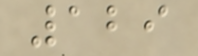129
